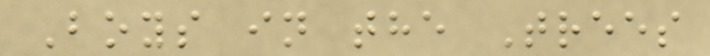Boys in the Trees
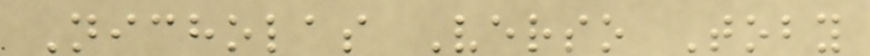Nicholas Verso Toby
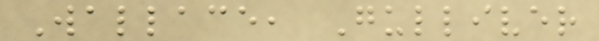Wallace, Gulliver
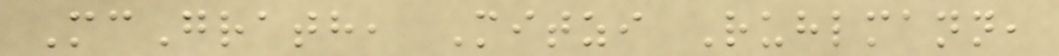McGrath, Mitzi Ruhlmann,
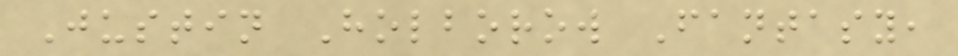Justin Holborow Fantasy,
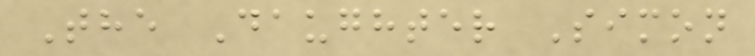The Daughter Simon
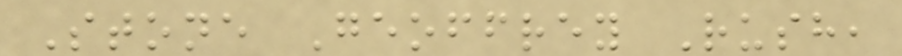Stone Geoffrey Rush,
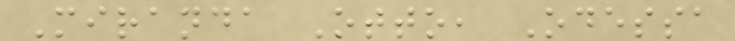Miranda Otto, Odessa
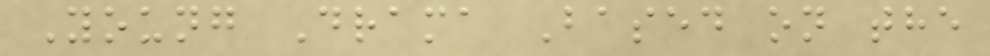Young Drama Based on the
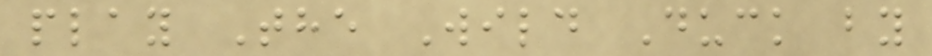play The Wild Duck by
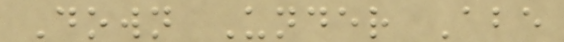Down Under Abe
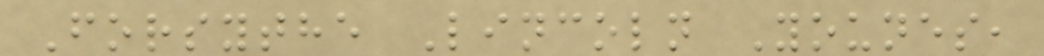Forsythe Lincoln Younes,
